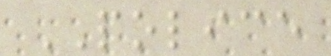POLICE
